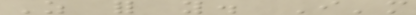As for you. I'm
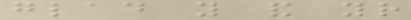glad you and your
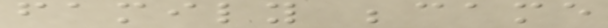family became
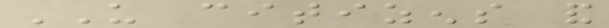US citizens and
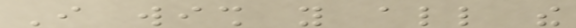I wish you all the
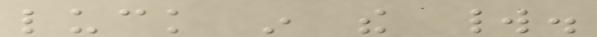luck in the world.
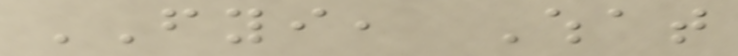FYI, What
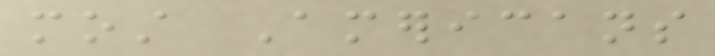most Americans
